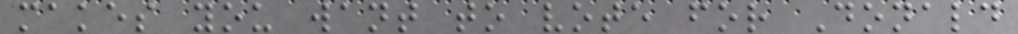makes you want to vote for Donald
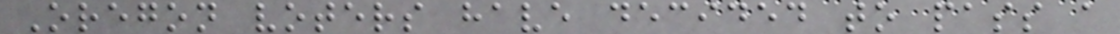Oregon voters have decided to pass a
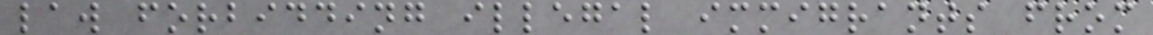law forbidding illegal immigrants from
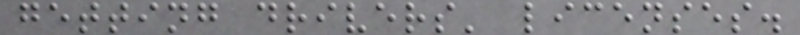getting drivers' licenses.
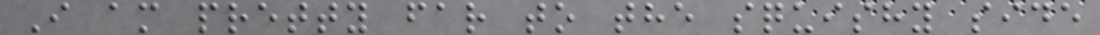I am pretty far to the squishy side
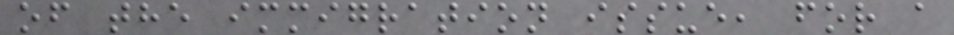of the immigration issue, for a
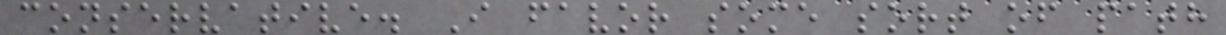conservative. I favor some sort of path
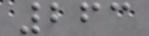263
